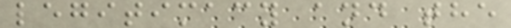legitimacy and the
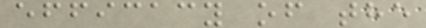efficacy of the
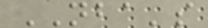NBA's
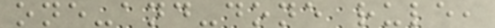one-and-done rule,
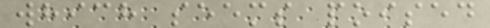which seems poised
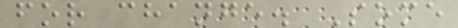for change. Some
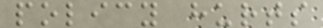policy hurts
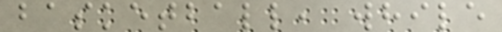basketball, while
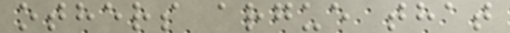others argue that
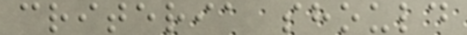criteria should
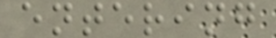entering
